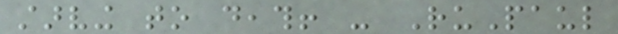starving to death! - RuPaul
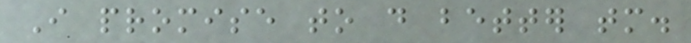I promise to do better tomorrow.
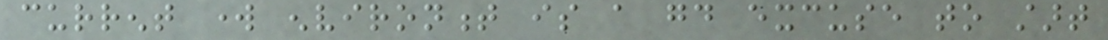current work environment is a good excuse to start
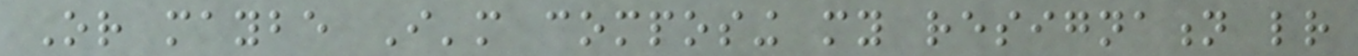Or maybe I'm composing my resignation letter
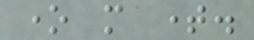one more time.
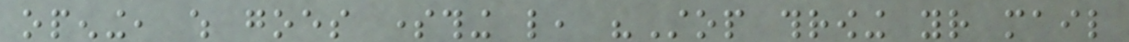opening, which goes something like, "Stop throwing your mail
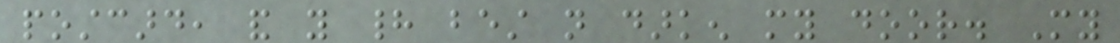postcard, and you had best not darken my door. My
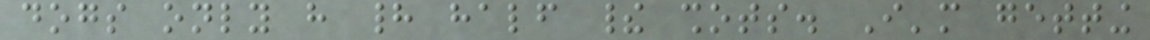dogs only have had half their shots. I'm getting
